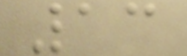13
